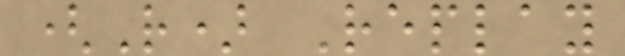(R) Replay
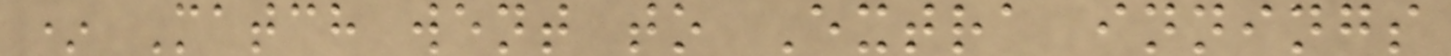* Match went to Extra innings
